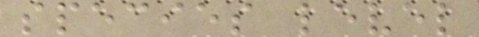species level
